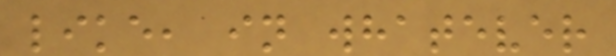like, in whatever
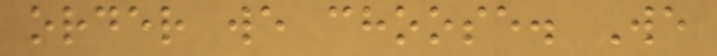order we choose. We
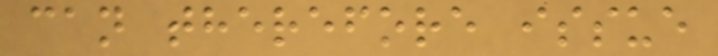can therefore issue
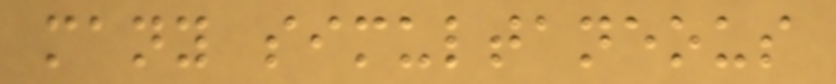many simultaneous
